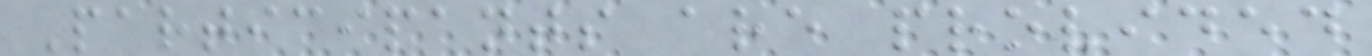Participants are provided
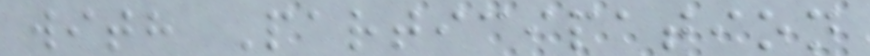with Participation
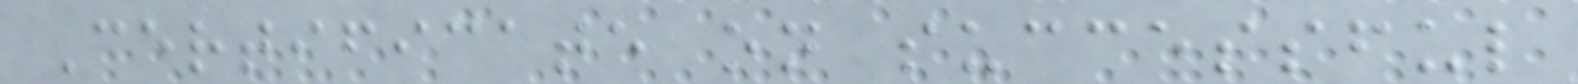Certificate on successful
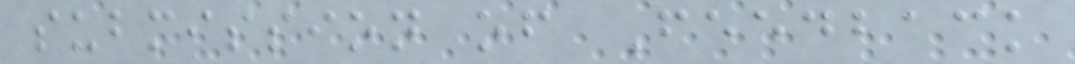submission of Feedback
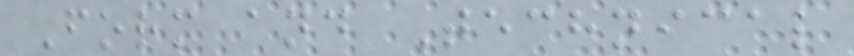Form and Technical
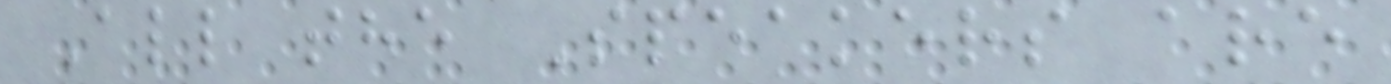All the Speakers are
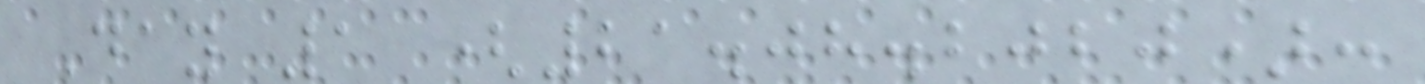Day 1 (21.08.2020):
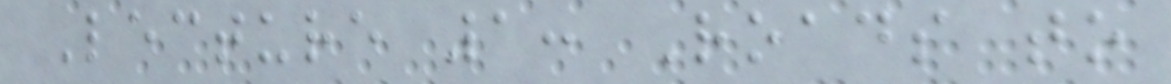Lecture 1: Roads to
